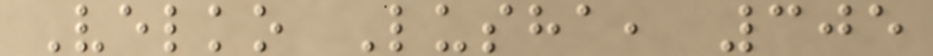Velko Lusha, 305
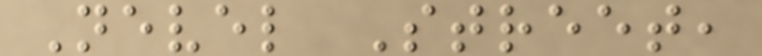Nevel Street,
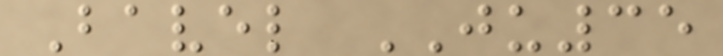Bavel JU35
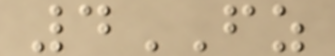4FZ
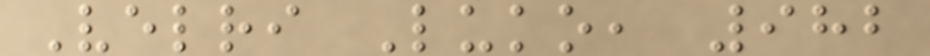Velri Luko, 982
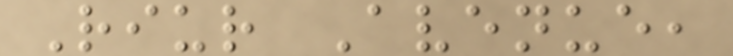Riur Avenue,
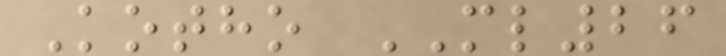Kotho ML26
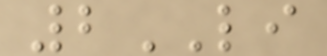2LI
